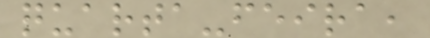quarta-feira,
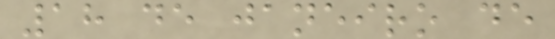18 de janeiro de
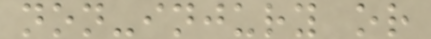non-injury or
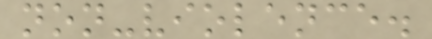non-violence.
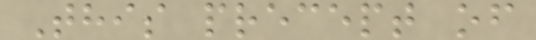This precept of
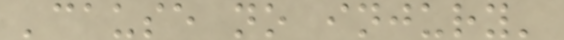'cause no injury'
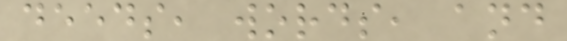deeds, words, and
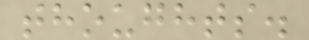thoughts.
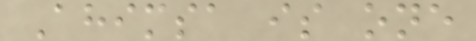Ahimsa is one
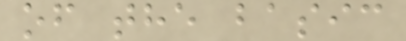of the basic
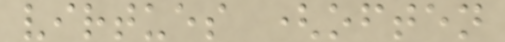virtues (often
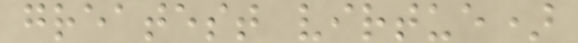greatest virtue)
